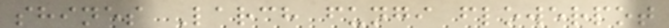shines Larch fungi flowerpot
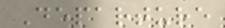Departure
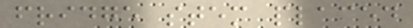fridge stem placed
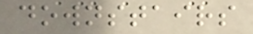downstairs
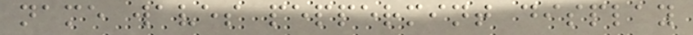name waves peppermint display
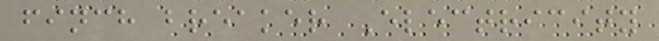finch breaker Electricity
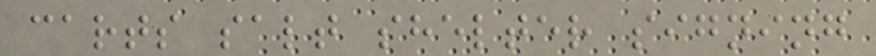carts salt shelter signing
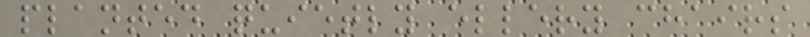planted quietly ellery chairs
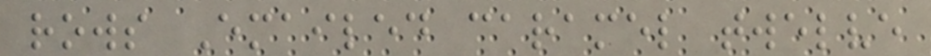rows Emailed caramel twelve
